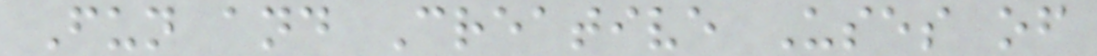Fun and Creative Uses of
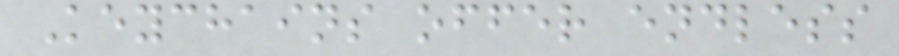Keychains offer endless
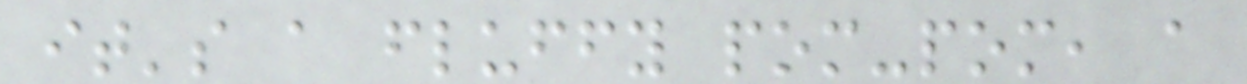it's a fluffy pom-pom, a
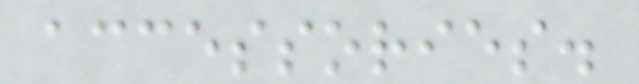accessories.
